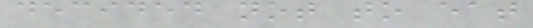decided not to eat
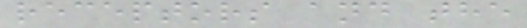receptors and the
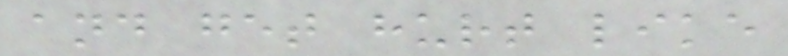and get hurt like
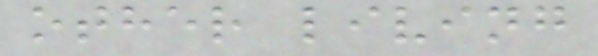other living
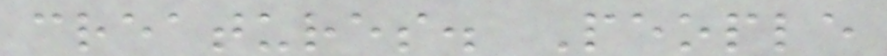creatures. People
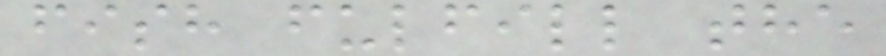fish fulfill the
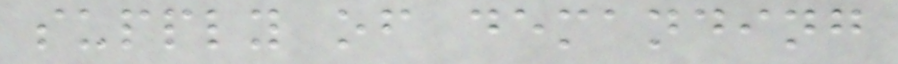supply of demanding
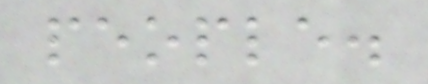people.
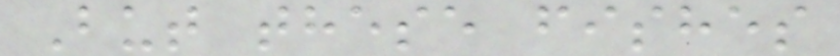But these fishes
